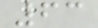63
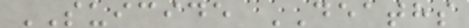SUICIDE DEATHS
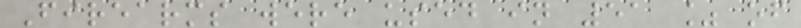Firearms were used in 51 % of
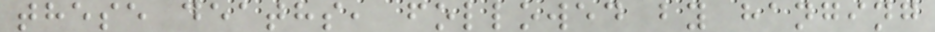these deaths, followed by hanging
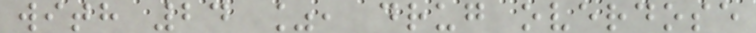with 24 %, drug overdose
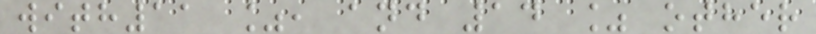with11 %, and 14 % other
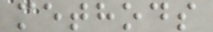methods
